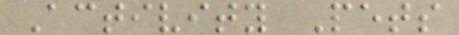Activity Pets
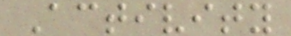Activity
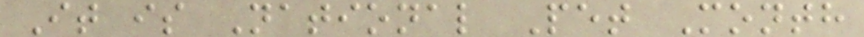It is National Pet Month
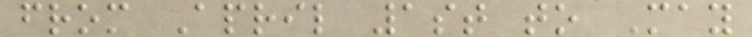from April 1st to May
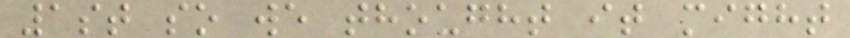1st so we thought it might
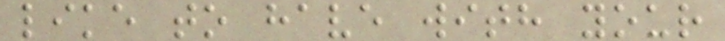like to have with your
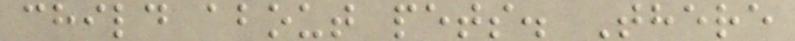child about pets. There
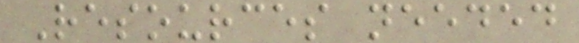Resources needed
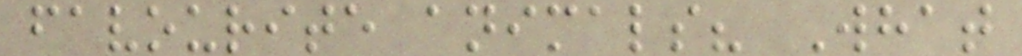favourite animals? What
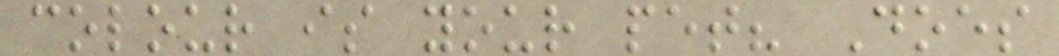colour is your pet? Does
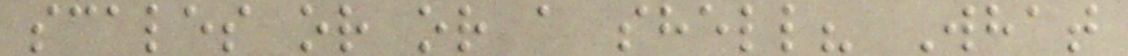scales or or a shell? What
